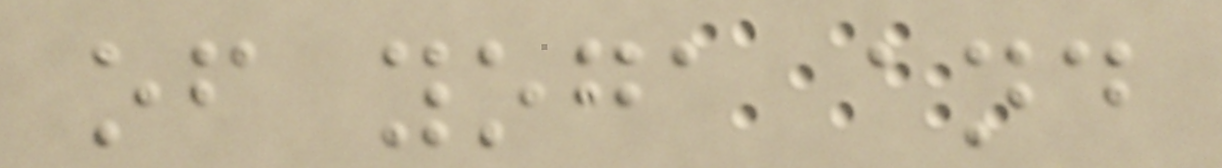of yoga and
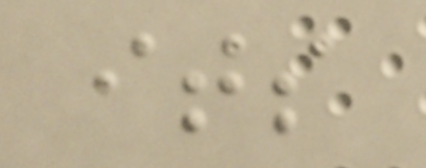its
